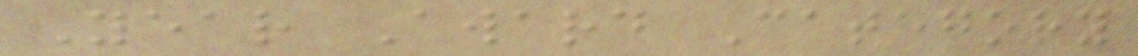Year Award Category
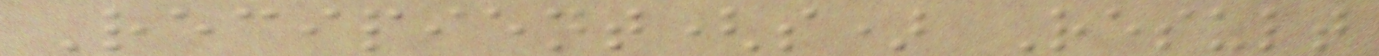Recipient(s) Result
